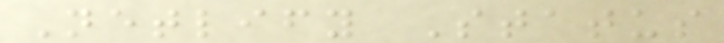Netlify Status
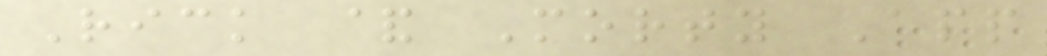Rick & Morty App
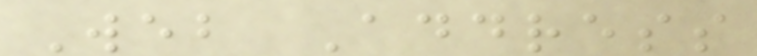Web Address
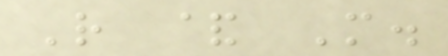R & M.
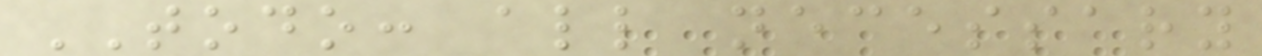TODO: all necessary
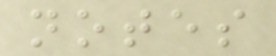notes
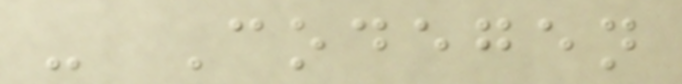- Codegen
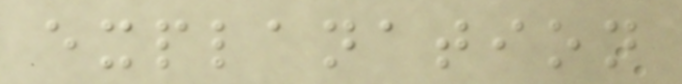explanation
